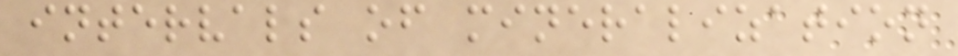intervals of mineralization
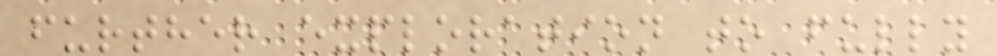further exploration to fully
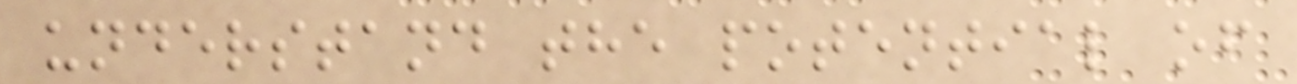understand the potential of
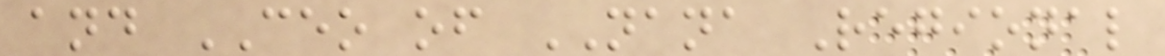and CEO of NANA Regional
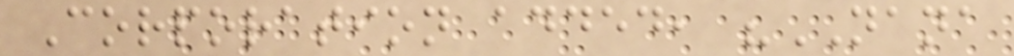Corporation added, "NANA
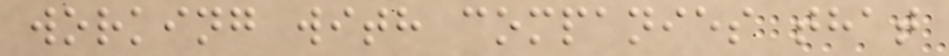working with companies that
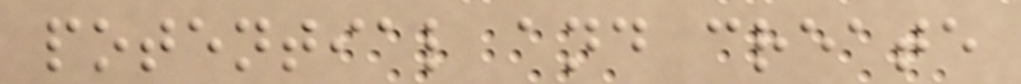potential and create
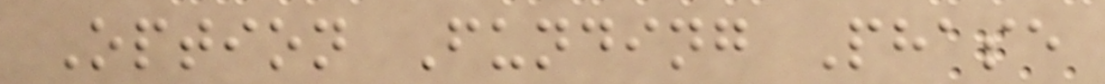Option Funding Phase
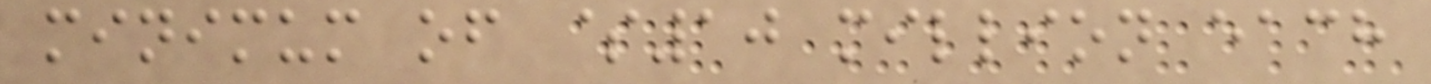minimum of $10 million each
